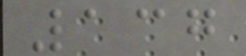137
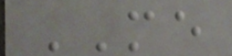ME
